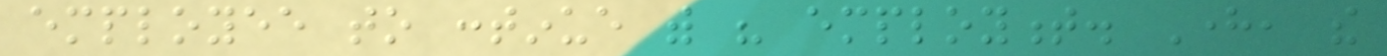employee to continue with his employment. Here, the
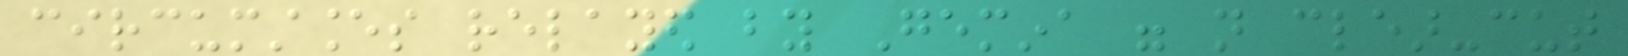circumstances relayed by Gemina were not clear-cut
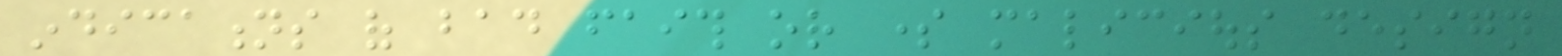indications of bad faith or some malicious design
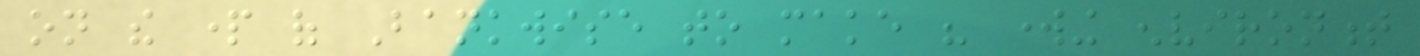on the part of Bankwise to make his working environment
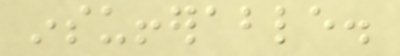insufferable.
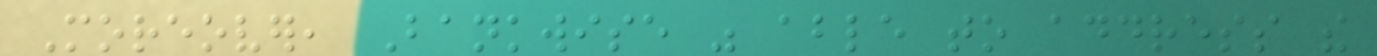Moreover, Bankwise was able to address the
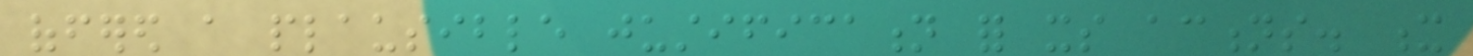offered a plausible justification for its actions. x
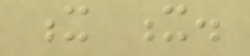x x.
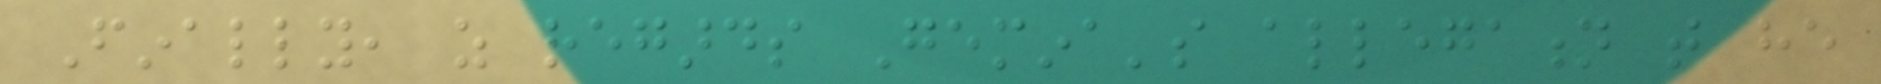Finally, as regards Gemina's allegation that he
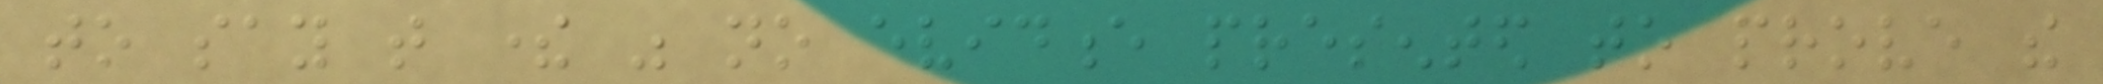to say that there was no evidence presented to prove the
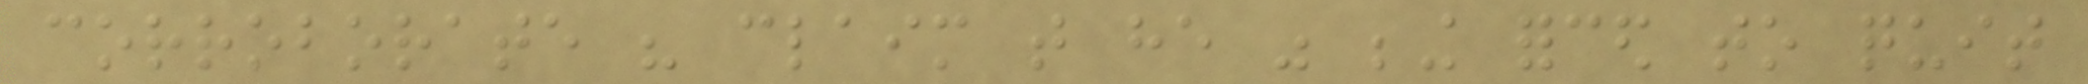corroborate his claim that he was being forced to quit
